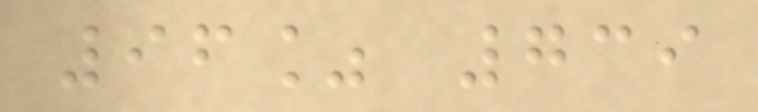96% 739
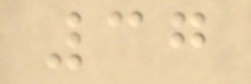37
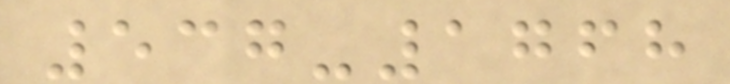537-1768
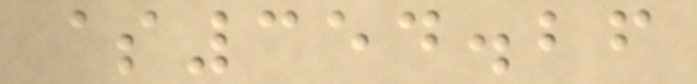$354.26
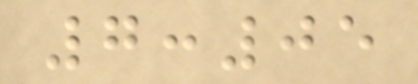7:05
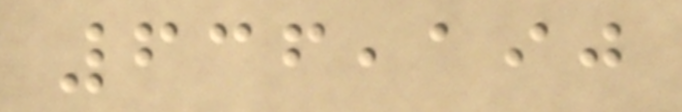636,190
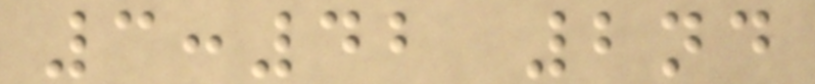3:42 2nd
